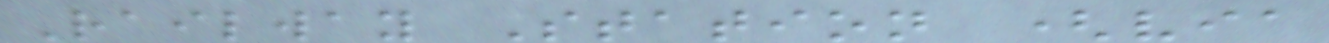Railway Station (via
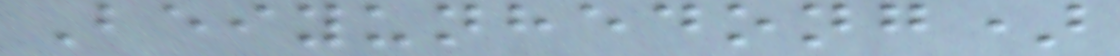Beiyunhedong)
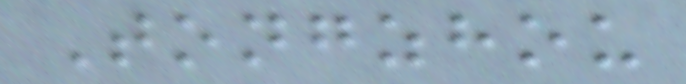Tongzhou
